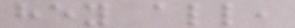hey all,
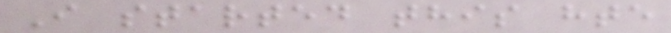I started this hte
